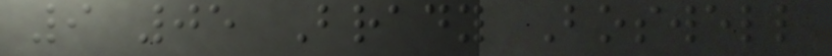9 05 Brady Boswell
